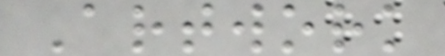Artwork
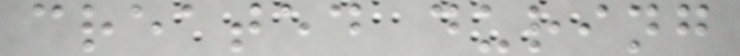created during
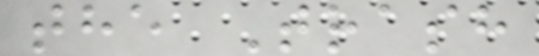the Trash
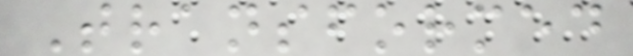Transformed
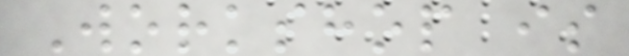Workshop is
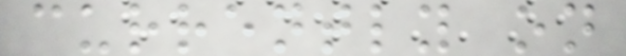currently on
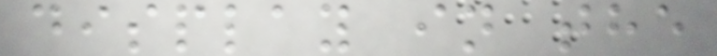display in the
